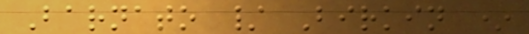Barnato / Birkin *
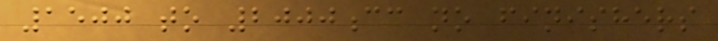1500 to 2000cc no finishers
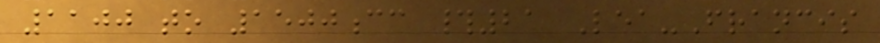1100 to 1500cc #21 Lea-Francis
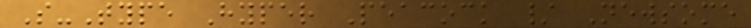S-Type Hyper Peacock / Newsome
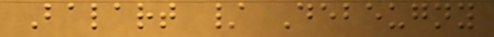Balart / Debeugny
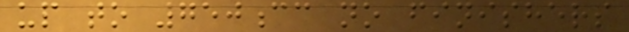up to 750cc no finishers
